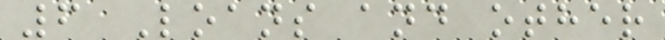6 Loans and other
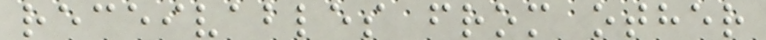receivables from other
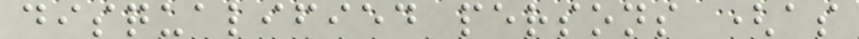disqualified persons (as
